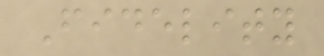Fidelity
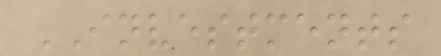INVESTMENTS
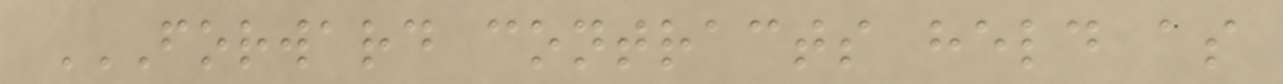FORWARD CONTRACTS HELD AS
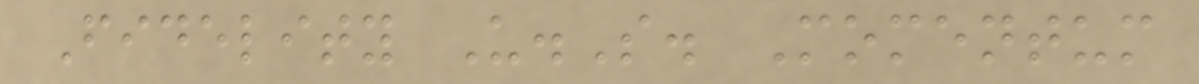Fidelity U.S. Momentum
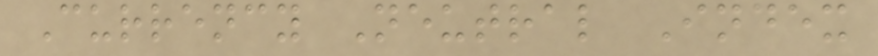Currency Neutral Index
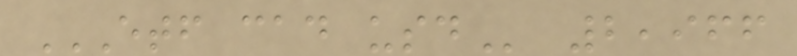ETF CAD USD 2,966
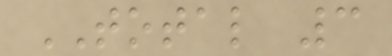TOTAL 3
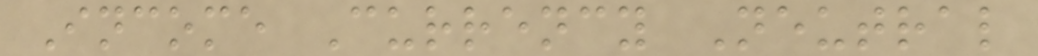Income Currency Neutral
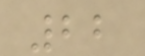22
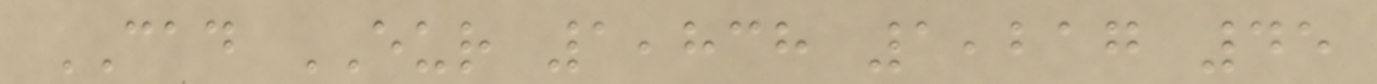CAD EUR 1,838 1,217 45
